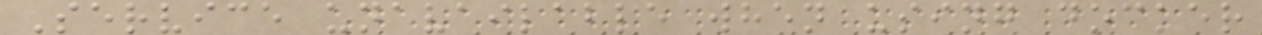Service unavailable when using docker
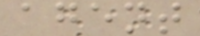agent
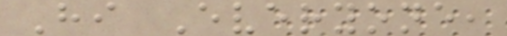Hi Everyone,
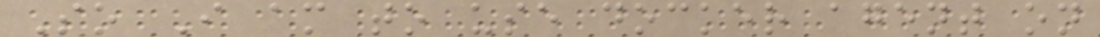So I am to use docker agent on
